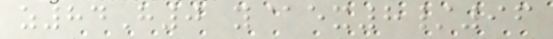z84H0 y@ex8/96
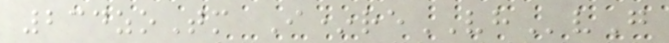234zoTm I*reVHvG
